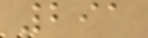291
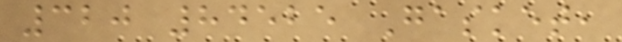320 84525 Gasket,
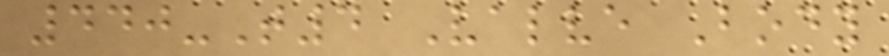440-T4 Valve Body
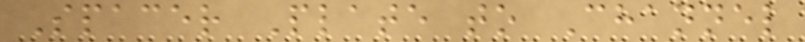Spacer Plate to Channel
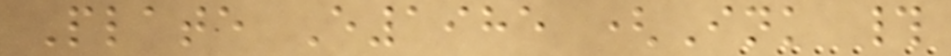Plate E1985 (Ink #
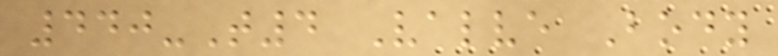440-T4 Valve Body
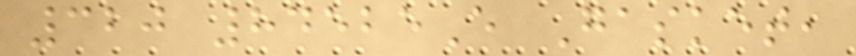320 84525E Gasket,
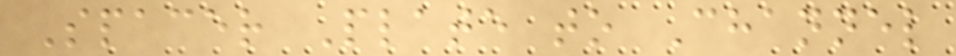Spacer Plate to Channel
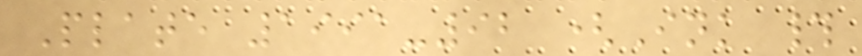Plate 1991-92 (Ink #
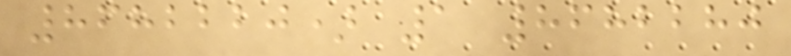8682220) 1 8682280
